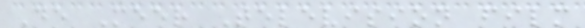De Meer Television film
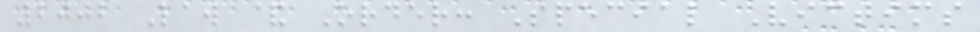2002 Law & Order: Special Victims
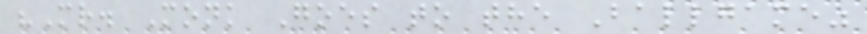"Mr. Monk Goes to the Ballgame"
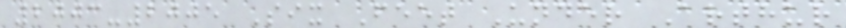2003-2005 Six Feet Under Arthur
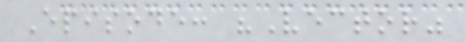Episode: "Vector"
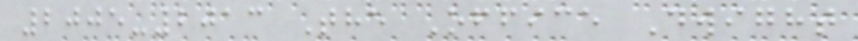2005-2013 The Office Dwight
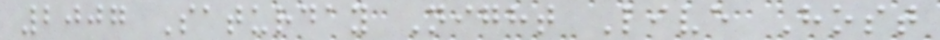2007 Saturday Night Live Host
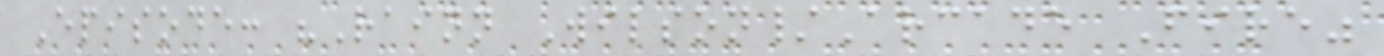Episode: "Rainn Wilson/Arcade Fire"
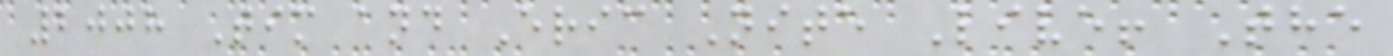2008 Tim and Eric Nite Live! The
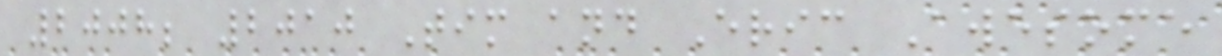2008; 2010 Tim and Eric Awesome
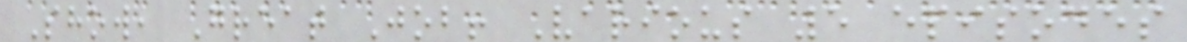Show, Great Job! Various 5 episodes
